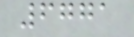6771
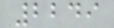2249
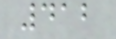412
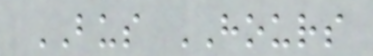BUS HOURS
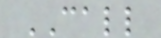CALL
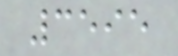3595
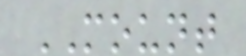MOUNT
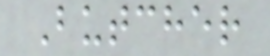Butcher
